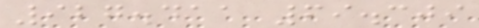927.411 69.309
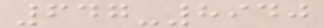647-8940
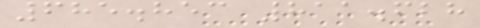685.853 811.628
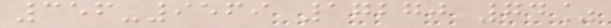356-9569 17270 74%
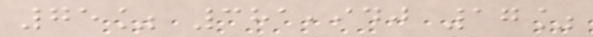75% 381,940 17%
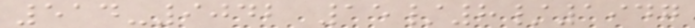514-9042 15/8/1947
